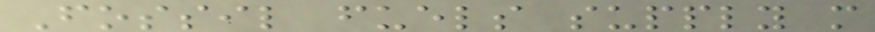Fossil fuels supply more
